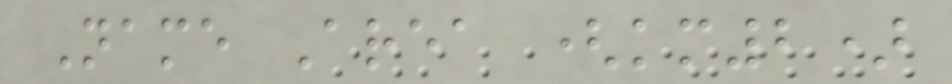Name Area (km2)
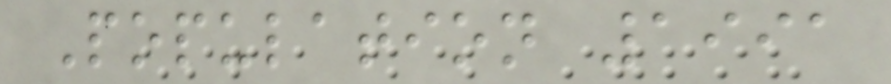Population 1991
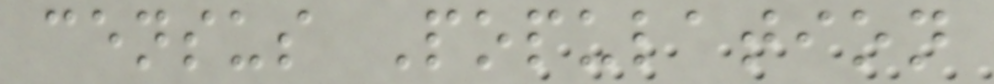census Population
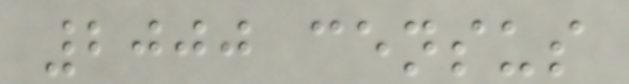2000 census
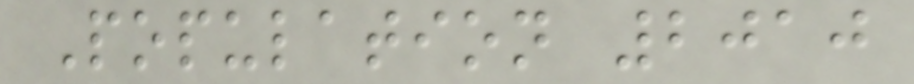Population 2010
